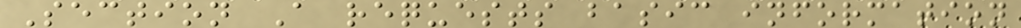Section A requests basic information
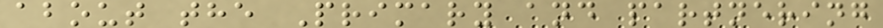about the Primary and partnering
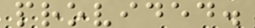provided.
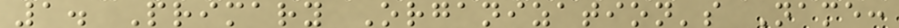1. Primary Organization's Name:
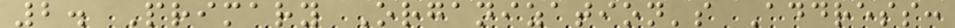2. Primary Organization's Address:
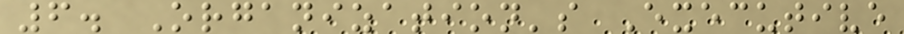6. Organization's Executive
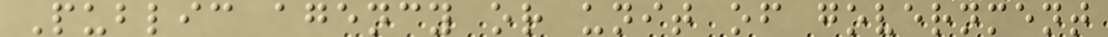Public agency or unit of government
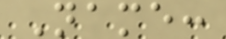Name:
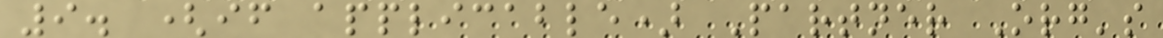9. (if applicable) Partner Org's
